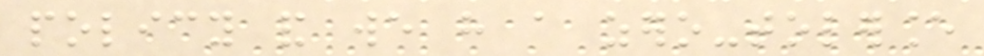policy and we have a zero-tolerance
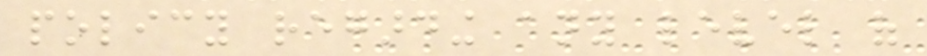policy regarding any level of
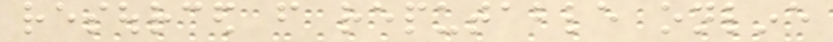resourced from reputable online
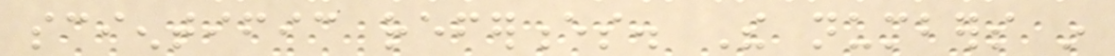scientific references. The numbers in
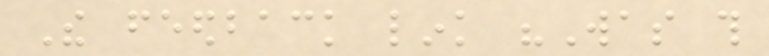The feedback link "Was this
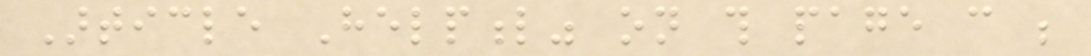Article Helpful" on this page can be
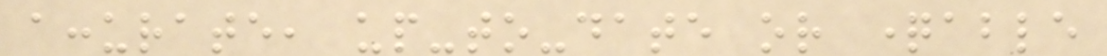accurate, up-to-date or questionable
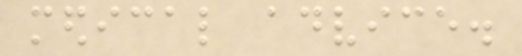medical advice.
